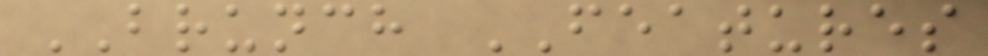BRUNCH FEATURES
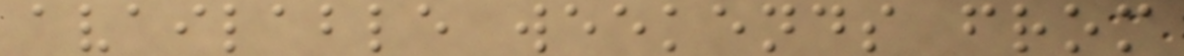available weekends from
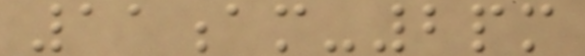11am-2pm
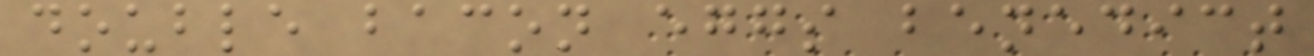double bacon eggs benedict
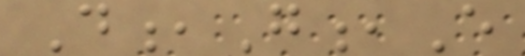D,G,E
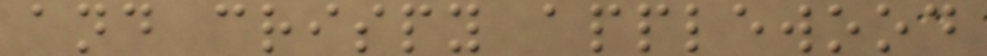and crispy applewood
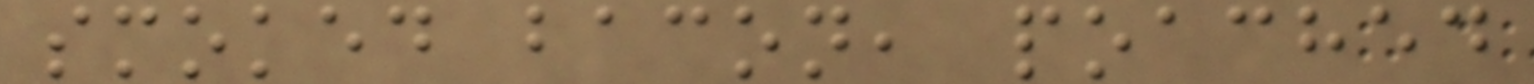smoked bacon, poached
